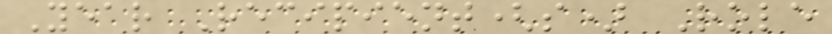Year Recipient(s) Role
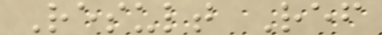Result Ref
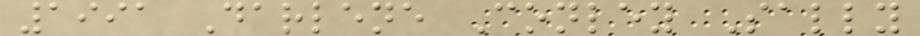1991 Darlene Conley Sally
